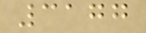3177
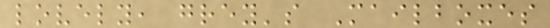lovely, grey's Mailboxes
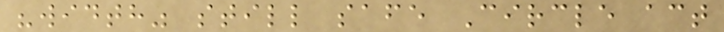"width" still safe Circle act
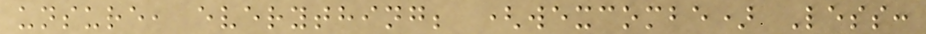unsure, everything; (wexcombe) Less:
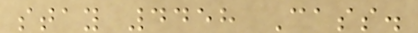stay 4458 Cass.
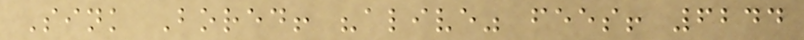Sink Bored! "alive" fees! 6244
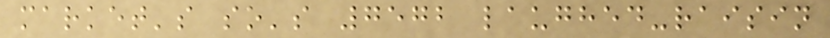market's so's 7572 laughed-raisin
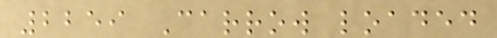2259 Carrow loaded
